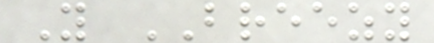Y BREEZY
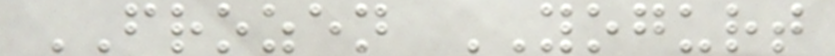FROZEN YOGURT
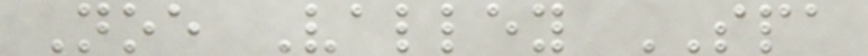Noe Valley SPA
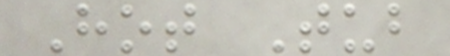Hot Tub
